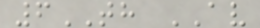6TH AV
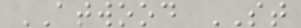ATWOOD ST
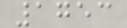1753
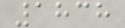1838
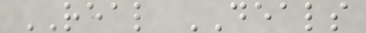REAL DEALS
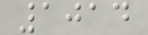1014
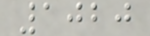1020
